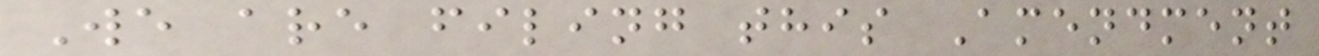We are filing this Amendment
